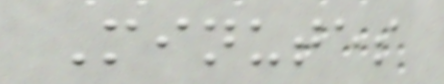Minutes
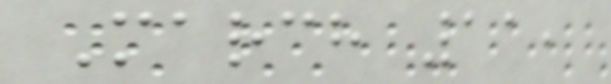March 11,
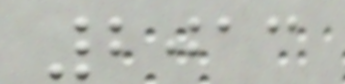2013
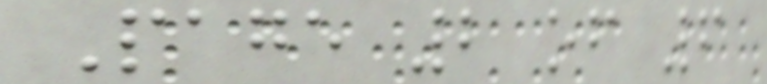Page 2 of 6
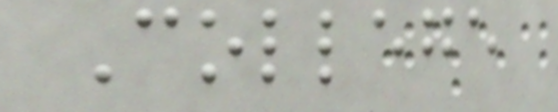College
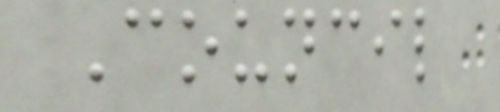Council
